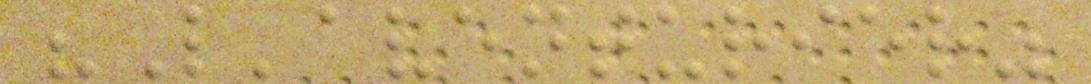"L'aventurier"
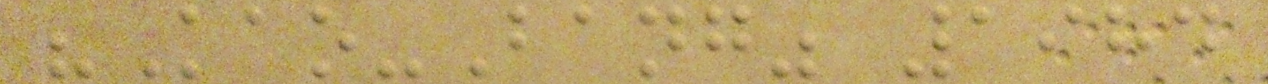"Kao-Bang" 1984
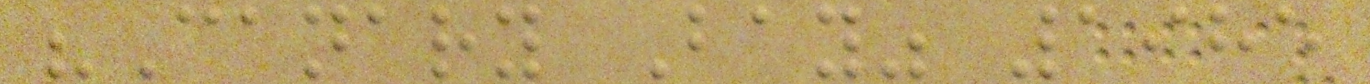"Canary Bay" 1985
